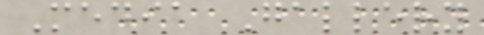Media Gallery
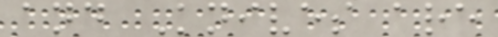and Knives are
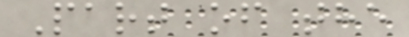Part of the
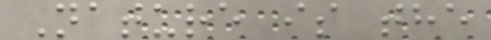Nature is the
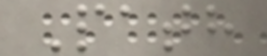Path
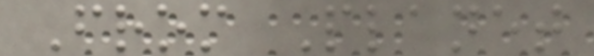From Planet
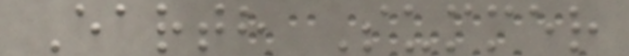Earth Summer
